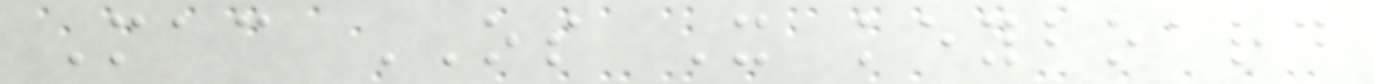Mac OS X keyboard
